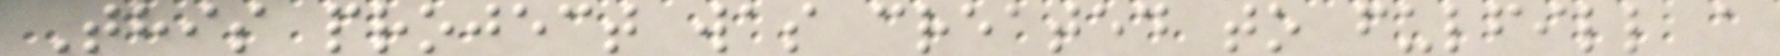This project was created to fulfill a
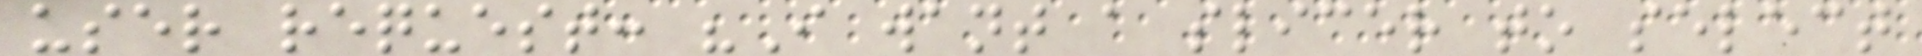user request: "I want a slicer to select
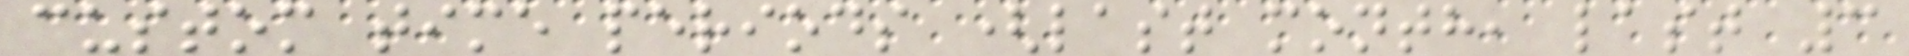custom time periods (last month, last 3
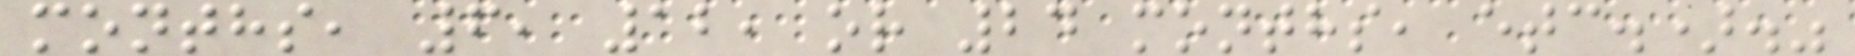months, 6, 12, or 24 months, etc.)."
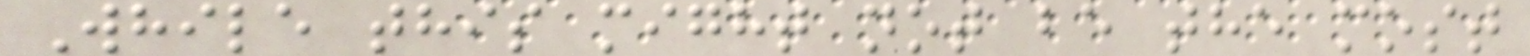While this might not be the most
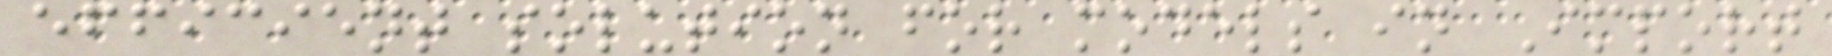efficient solution for models in Import
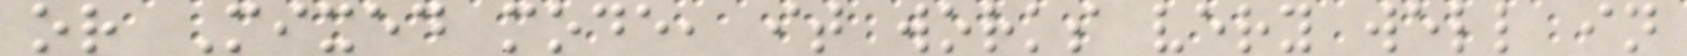or Mixed mode, it works very well in
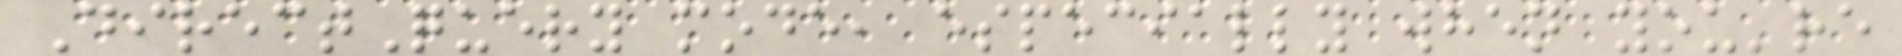DirectQuery mode, especially when you're
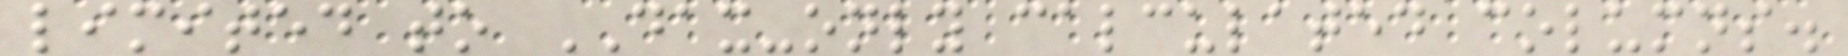limited to DAX-only calculated columns.
